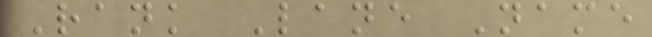Rank Lane Name
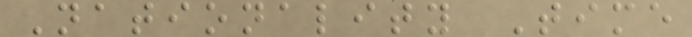Nationality Time
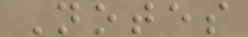Notes
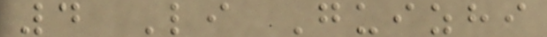4 Li Guizhi
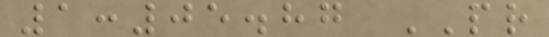1:05.87 PR
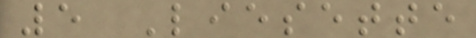5 Liesette
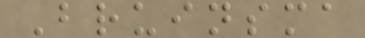Bruinsma
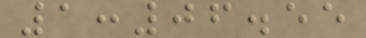1:06.55
